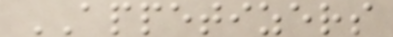APPETIZERS
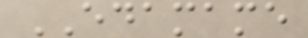EDAMAME
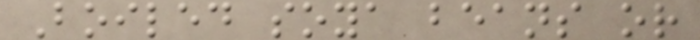Boiled soya beans or
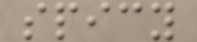spicy
